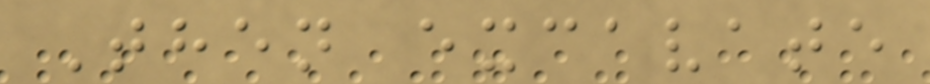Then excavate
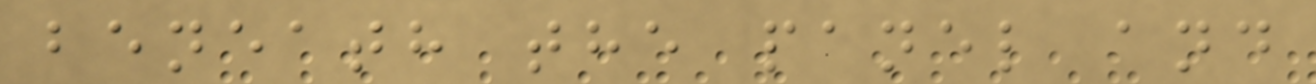beneath the panel and
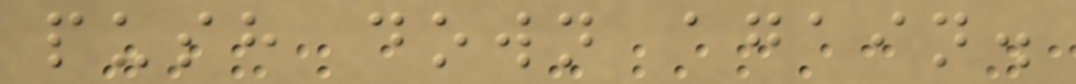push down again.
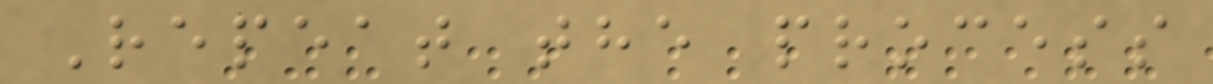Repeat the process
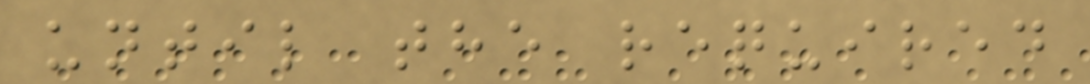until the required
